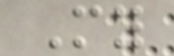My
